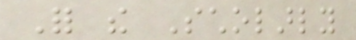For the Scholarly
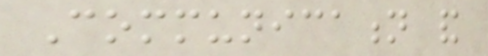Communication and
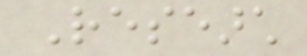Research
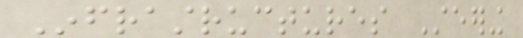Infrastructures Steering
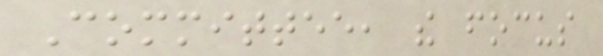Committee, the focus
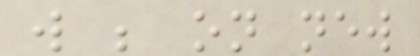will be on new
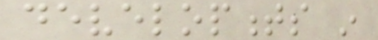developments in
